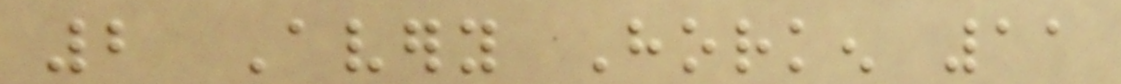2 Avery Horken 11
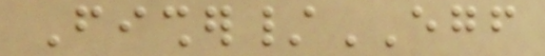Fisher/EGF
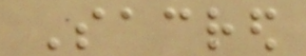Sacred
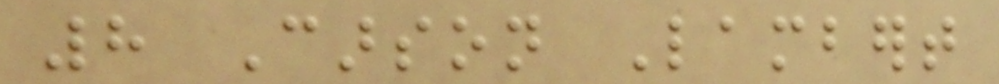8 Carson Lambert
